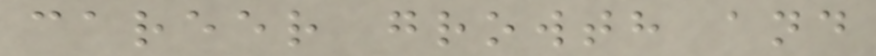career growth and
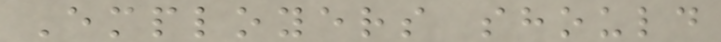Employers should
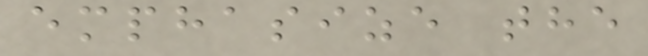emphasize the
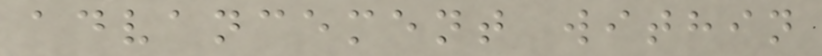advancement within
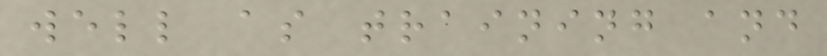well as training and
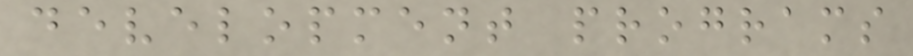development programs
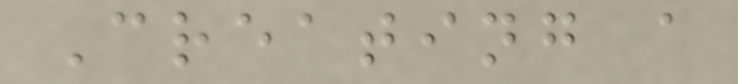Creating a
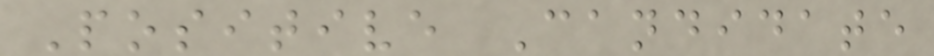Positive Candidate
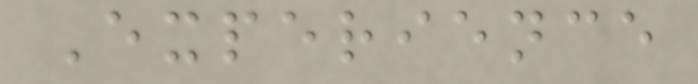Experience
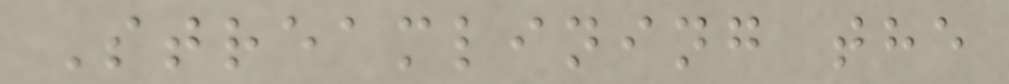Streamlining the
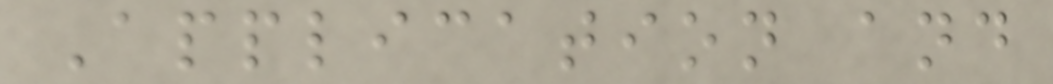Application and
